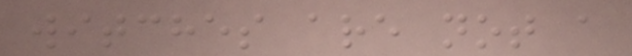witches are not a
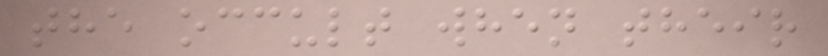the occult when their
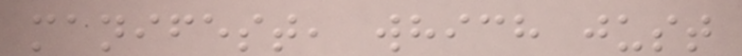manifest, which just
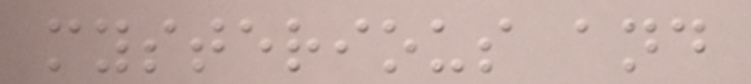mysterious and
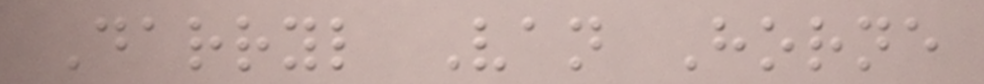Darryl Van Horne
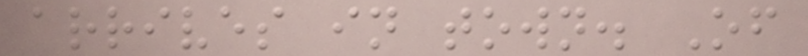arrives in town. Of
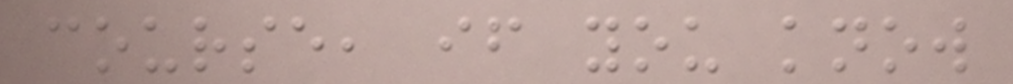course, if you know
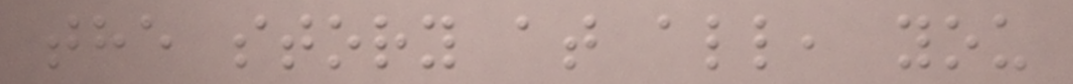the story at all, you
